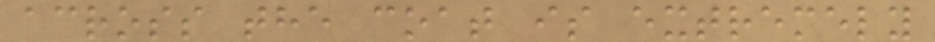across the coat is extremely
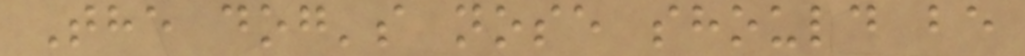The dog's nose should be
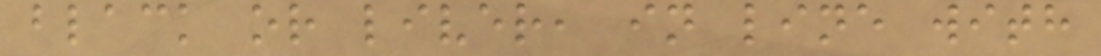black or liver, in line with
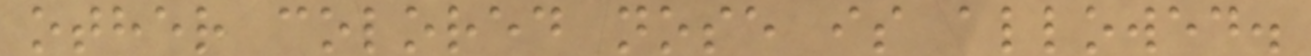other colored nose is allowed.
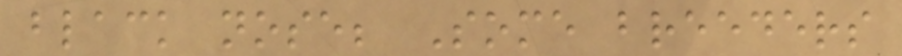black nose; Some breeders
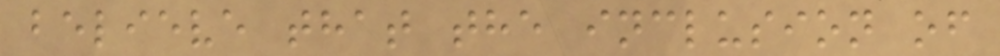believe that the inclusion of
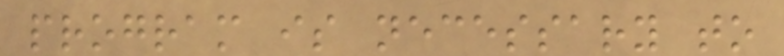program is necessary to
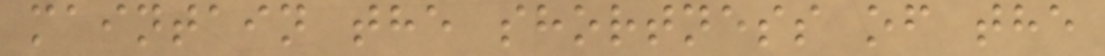maintain the shortness of the
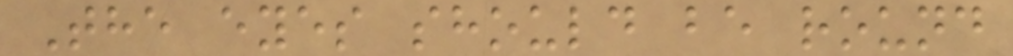The eyes should be round
